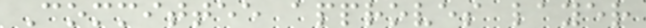Committee approves layer
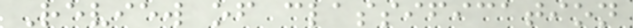Review of classification
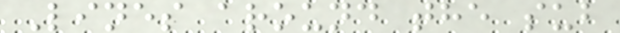Lines around the sub
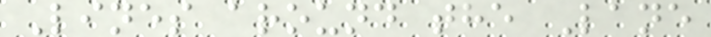Lines around the Lane
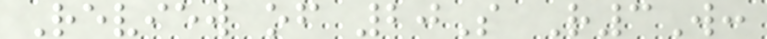Review of 20S R3W:
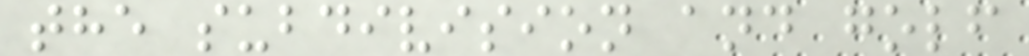the subdivision and golf
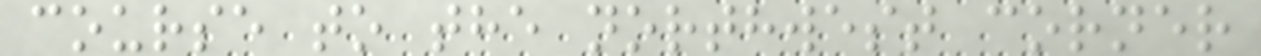course to the northwest corner
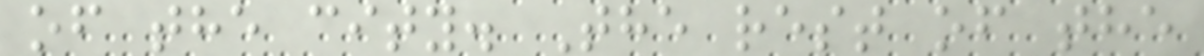of the city. The rest of the
